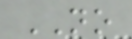NO
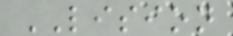LISION
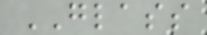GLASS
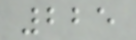225
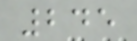245
